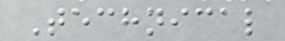Technical
